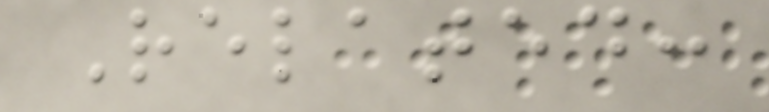Related:
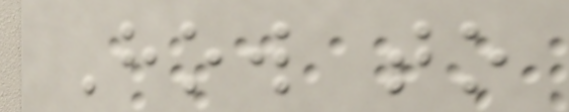How to
